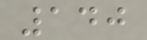140
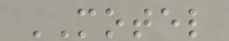MOTEL
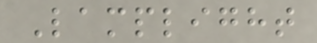Lamplight
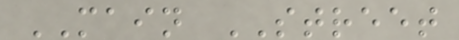MAIN STREET
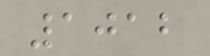1012
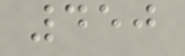450
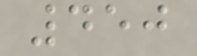450
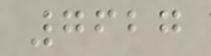7627
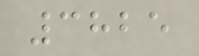3825
